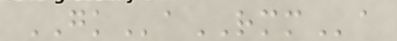GKaRMMa
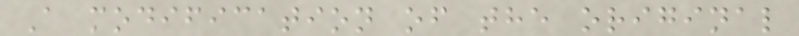A modification of the original
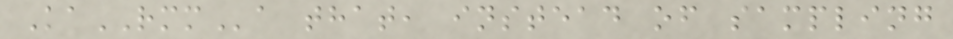KaRMMa that, instead of sampling
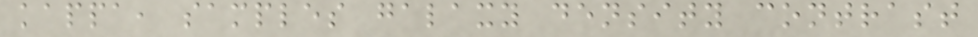kappa, samples galaxy density contrast
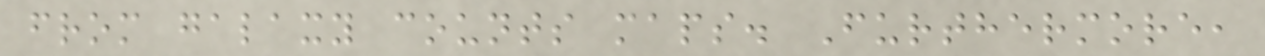from galaxy counts maps. Furthermore,
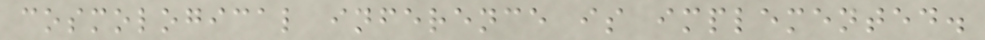cosmological inference is implemented.
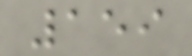159
